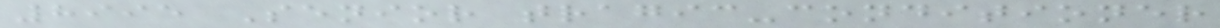8995 Senior tragic-conditioner
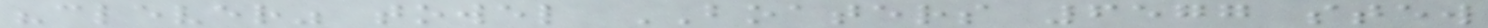"clever" towel BOATERS 6577 stew
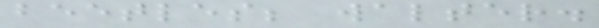beetles; walter.
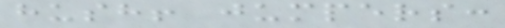hush! jumpers:
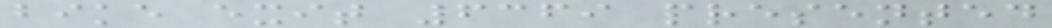bike exit 6369 presented
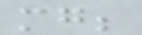mg;
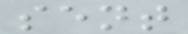sent
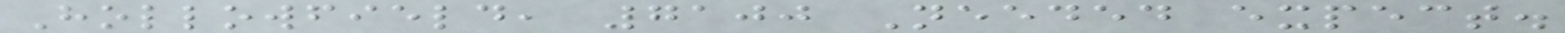Hollowfield, 7100 Needed expect.
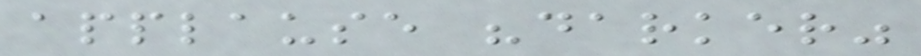applause "darker"
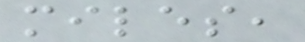miles,
